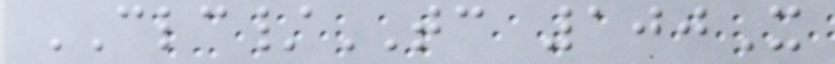CLC/TC 100X
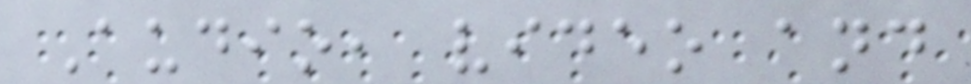Audio, video and
